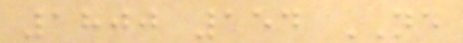1800 154 NE
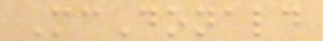McDonald
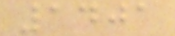1401
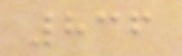836
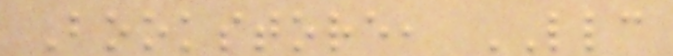Bookstore, LLC
